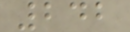242
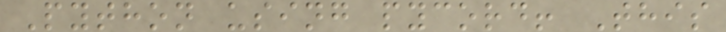Python using pycord! This
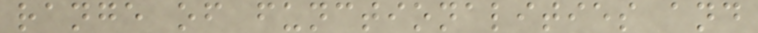range of functionalities and
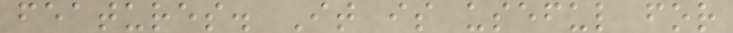features. It is useful for
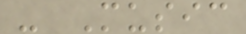- Music
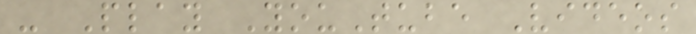- Play YouTube Videos
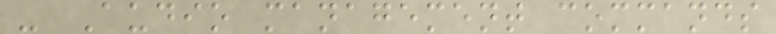- Audio management commands
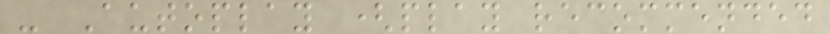- Autoplay (play recommended
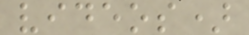videos)
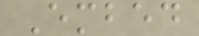Embed
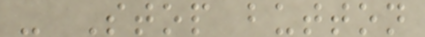- Stop button
